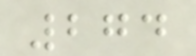274
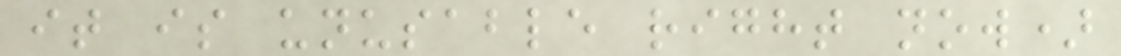it is unusable right now)
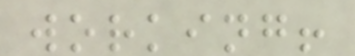working!
